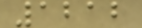1212
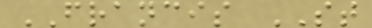FRANCIS ST
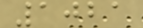1021
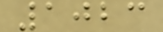1023
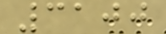3100
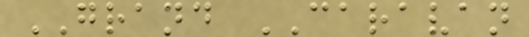GRAND CARAVAN
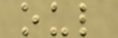oul
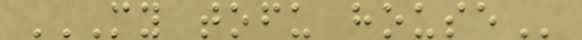MY TOFU HOUSE
